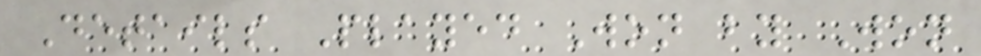Details Played Won by Won
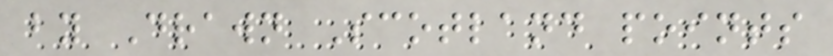by Drawn Scotland points
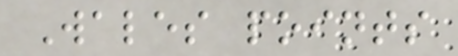Wales points
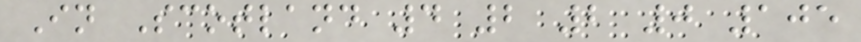In Scotland 4 2 2 0 105
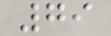79
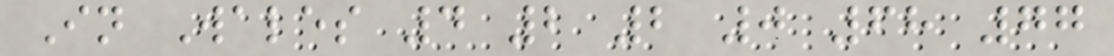In Wales 4 2 2 0 68 77
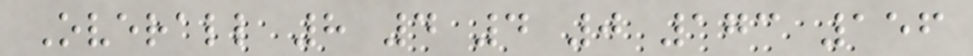Overall 8 4 4 0 173 156
